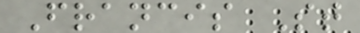Francis St
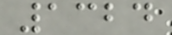1324
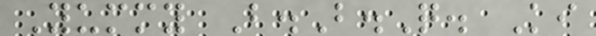Yummy B.B.Q. Ki
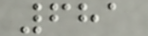681
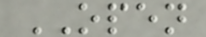OPEN
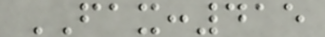FAX:415
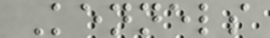Kennels
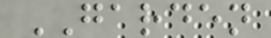GARDEN
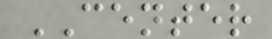CENTER
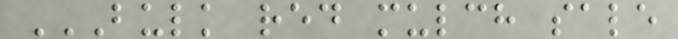BULK RED MULCH SALE
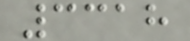3318
